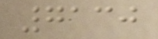7130
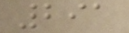291
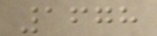1678
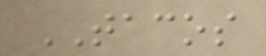TACOS
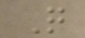Q
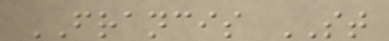FRANCIS ST
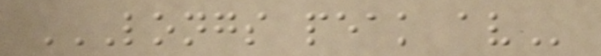LONGS PEAK AV
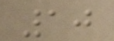10
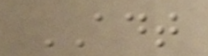ADT
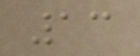13
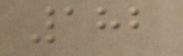182
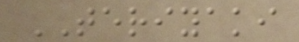TERIYAKI
